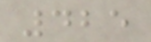425
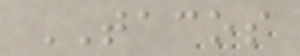TACOS
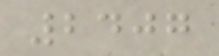2407
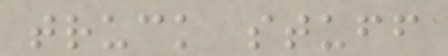truck stuff
